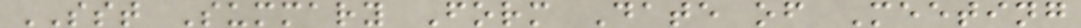SST Summary Form Date of Meeting
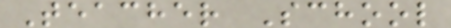Teacher School
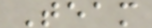Team
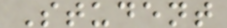Student
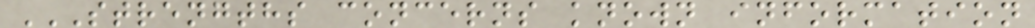STRENGTHS CONCERNS KNOWN INFORMATION
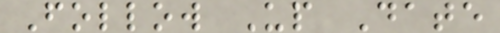Follow Up Date
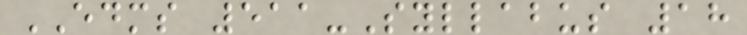EDMS 511-Syllabus 18
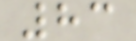83
